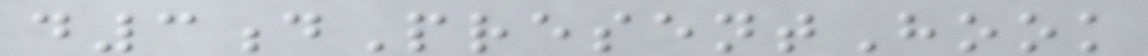d3dPresentHook
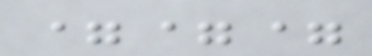===
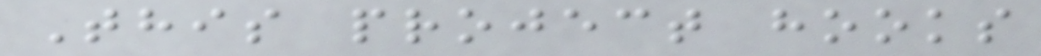This project hooks
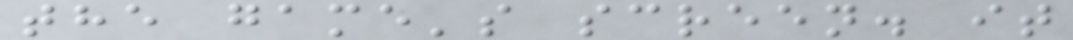the game's screen. it
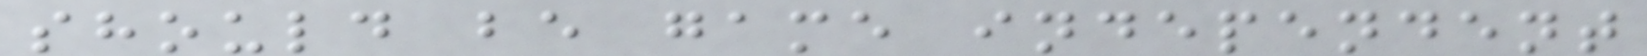should be game independent
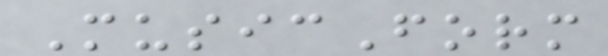MusicForm
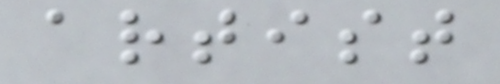artist
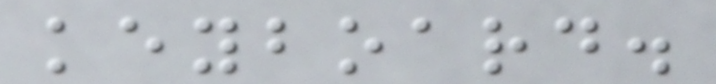keyboard.
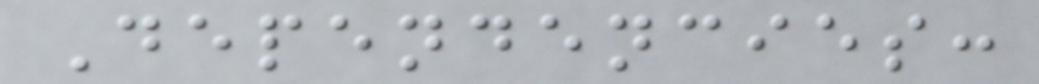Dependencies:
